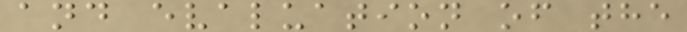and evaluation of the
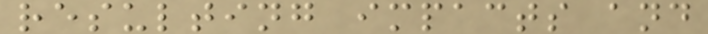resulting impacts and
